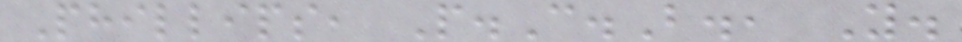Phillips, P.C.B., Y.
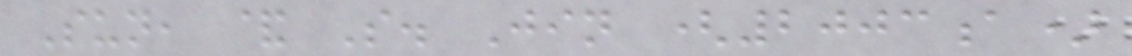Sun, & S. Jin (2003a)
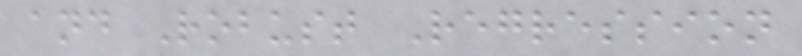and Robust Regression
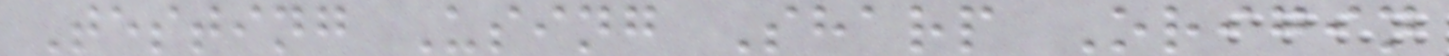Testing Using Sharp Origin
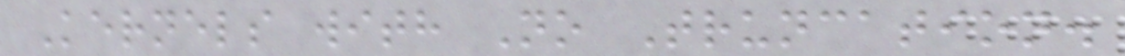Kernels with No Truncation.
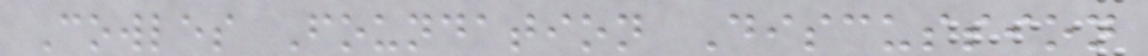Cowles Foundation Discussion
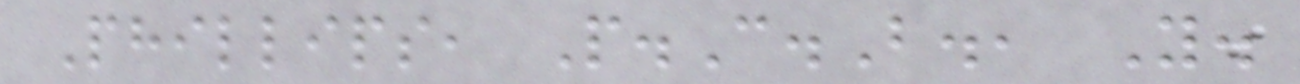Phillips, P.C.B., Y.
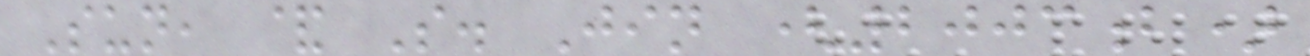Sun, & S. Jin (2003b)
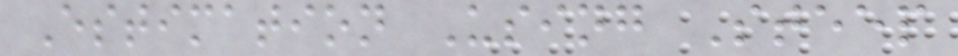Estimation Using Steep
